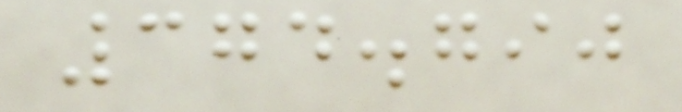374.790
